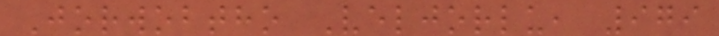Jorwobtho Veljorlu, 979
